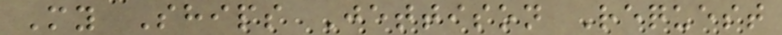My Ships Jettison Request
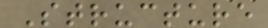Structure
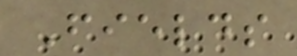Fields
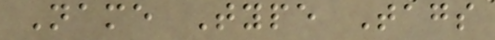Name Type Tags
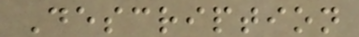Description
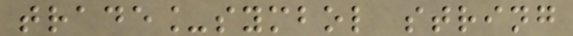trade_symbol string
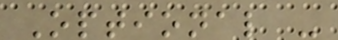Optional -
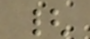{
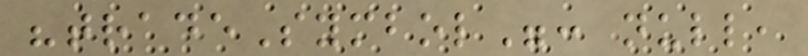"tradeSymbol": null,
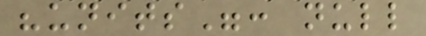"units": null
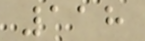118
